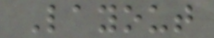Layout
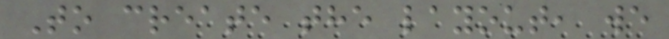To create the layout, we
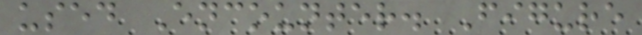used Encounter. Figure
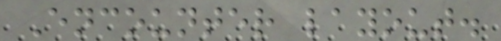Encounter layout.
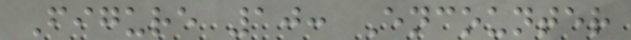Figure 10: Encounter
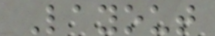Layout
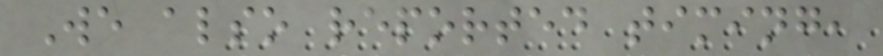We also reported timing,
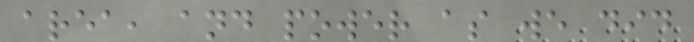area, and power as we did
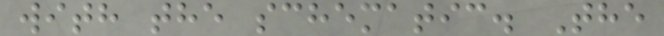with the schematic. The
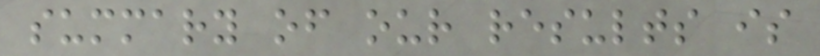summary of our results is
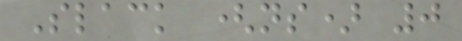Slack (ns) 0
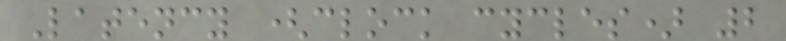Latency (clock cycles) 2
